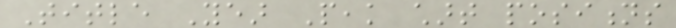Title Year Peak chart positions
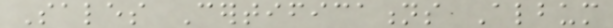Sales Certifications Album
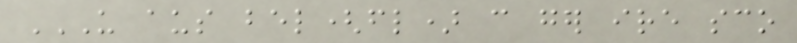US AUS BEL(FL) CAN GER IRE SCO
